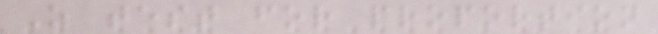Z test for proportion
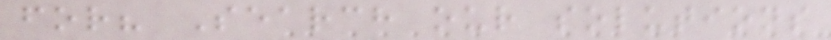for? Search our solutions
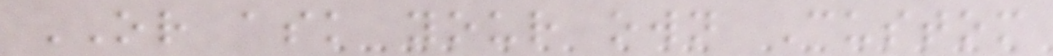OR ask your own Custom
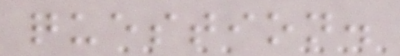question.
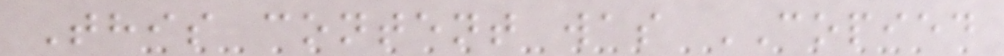This content was COPIED
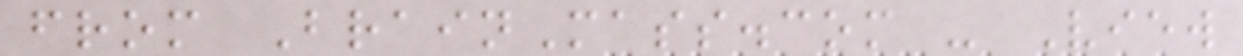from BrainMass.com - View
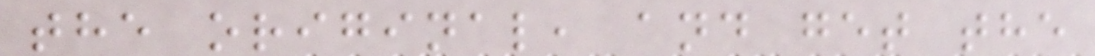the original, and get the
